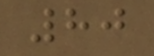80
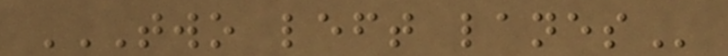TWO LEFT LANES
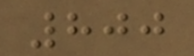800
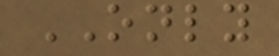ONLY
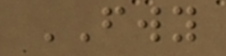FWY
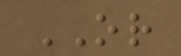OR
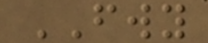FWY
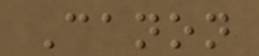Canon
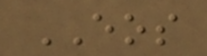EOS
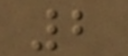2
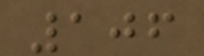106
